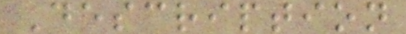Description
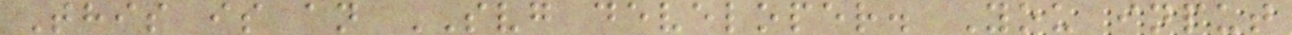This is an SVG developer. You input
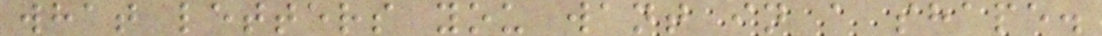what letters you want in a shape.
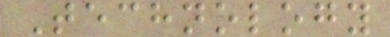Technology
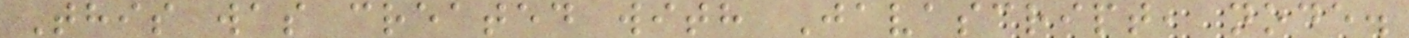This was created with Javascript, node.
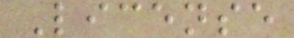License
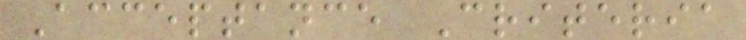Acceptance Criteria
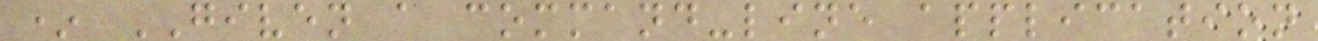* GIVEN a command-line application
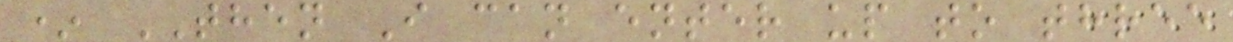* THEN I can enter up to three
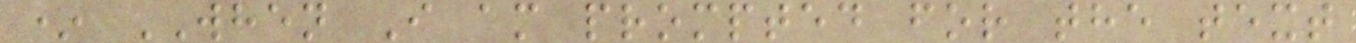* WHEN I am prompted for the text
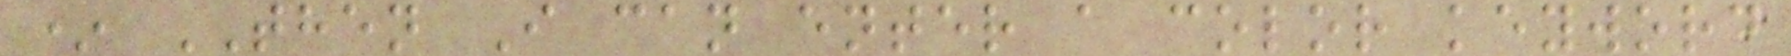* THEN I can enter a color keyword
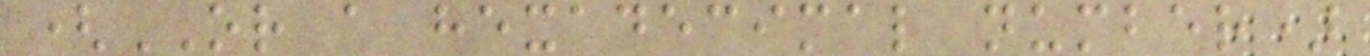(OR a hexadecimal number)
